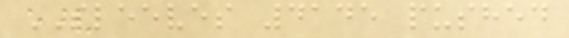SLEEVES 4145 pushed
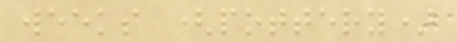weeks (pottery)
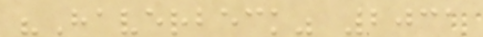"Haverbeck" 2031
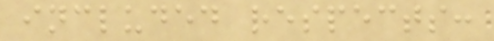included respects:
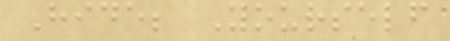Hide; Yourself
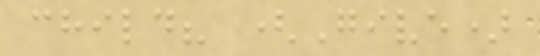child? (Give)
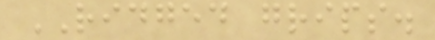RIDGED grips.
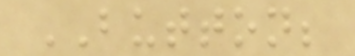BUTTON;
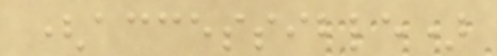(accessible)
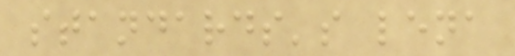standards's lena
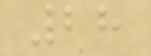28
